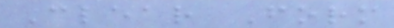Clear Form
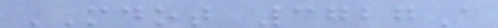MDOT 3727A
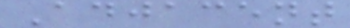Adjacent
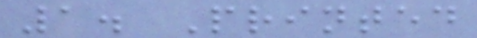1. Printed
